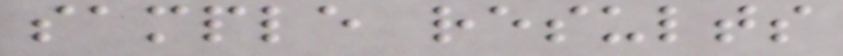sample results
